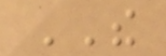THE
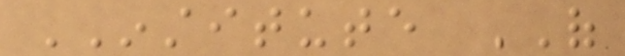INSTITUTE OF
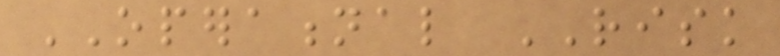OPERATIONAL RISK
